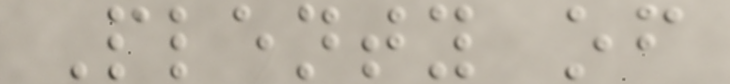Plenty of
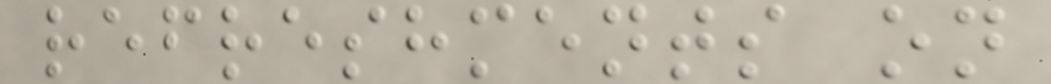refreshments on
